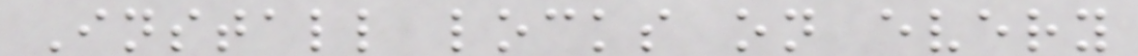Install locks on every
